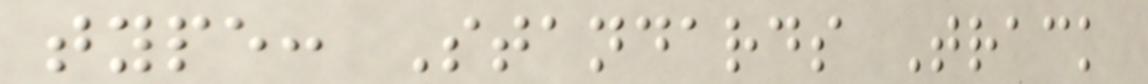type: Standards Track
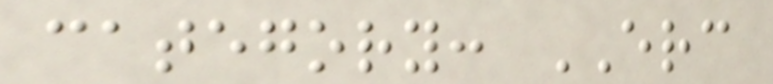category: ERC
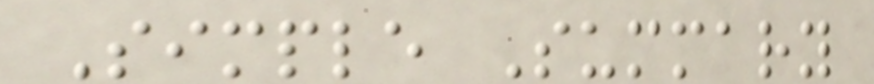Simple Summary
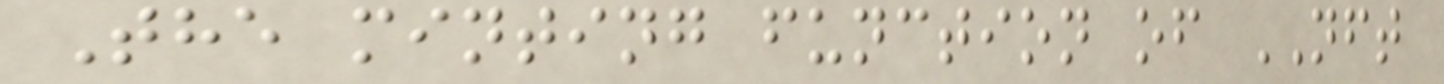The minting function of NFT
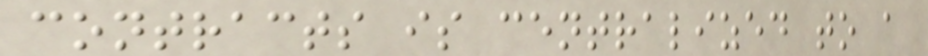contracts is centralized to a
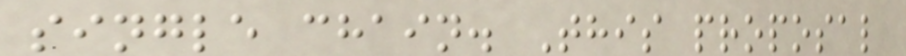single chain. This proposal
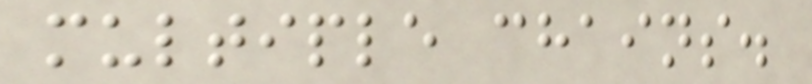multiple chains.
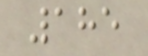185
